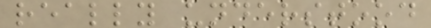really understood
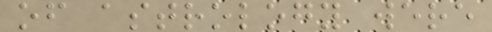of astrology were
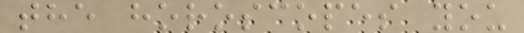the horoscopes you
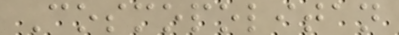Cosmopolitan
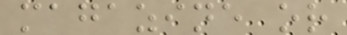magazine or
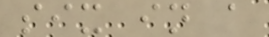six in a
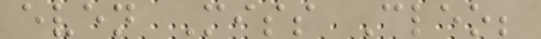even Miss Cleo;
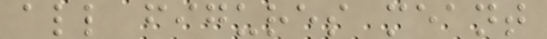all figures meant
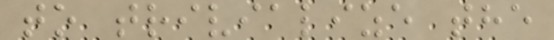to trivialize the
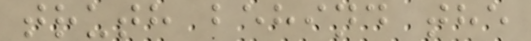truth behind the
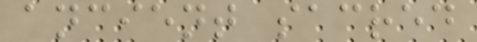ancient sacred
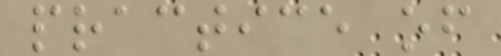practice of
